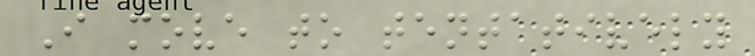I move to tentatively
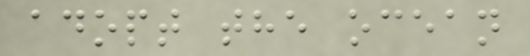adopt the ocean
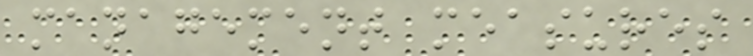management measures
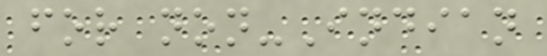for non-Indian
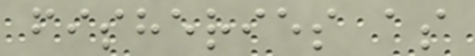fisheries as
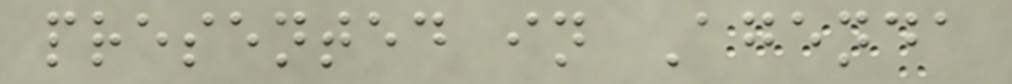presented in Agenda
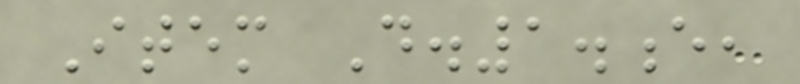Item D.1.e,
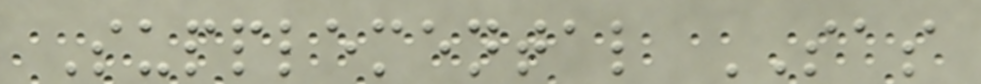Supplemental SAS
